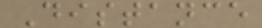Distance
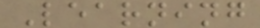Learning
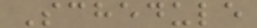Schedule
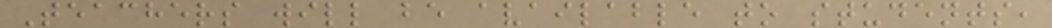Teachers will be available to students,
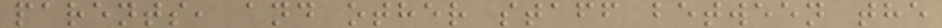parents, and other staff between the
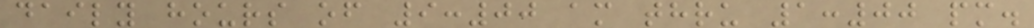daily hours of 9:00 am thru 1:00 pm.
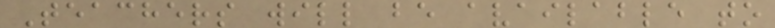Teachers will be available to
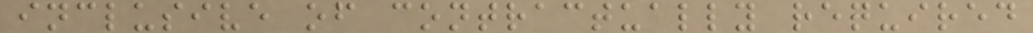inclusive of contractually required
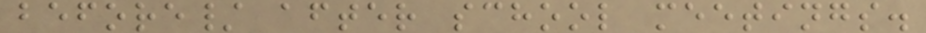before/ after school meetings.
